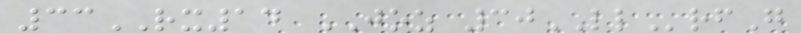33RX14 JOZ 30LLrfG
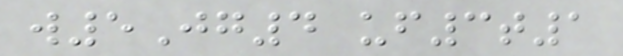w5Jg4 uf3t1
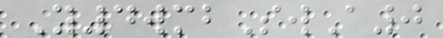Y4wmbSwA0
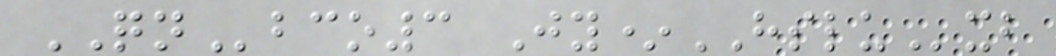QNbco3 Jy*HSLUxb
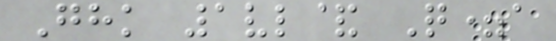Ghk 1vl& Q=a
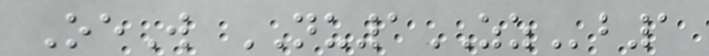OeW NU1ZZb1
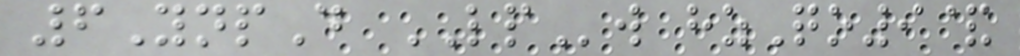6YnpD LPw hzQo9&
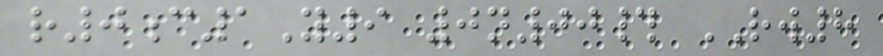r0c1Y9 0n00# RW8
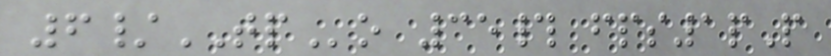6/TPo 35# fps1pP
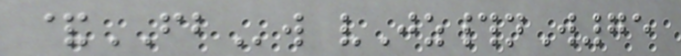&FBw vJz#nW75
